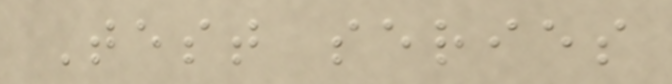Test series
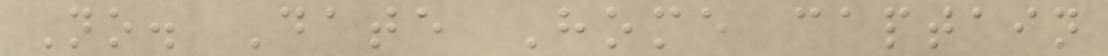No. Date Home captain
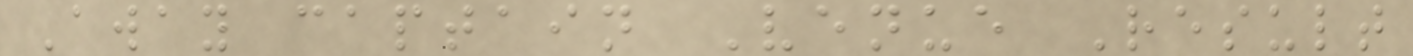Away captain Venue Result
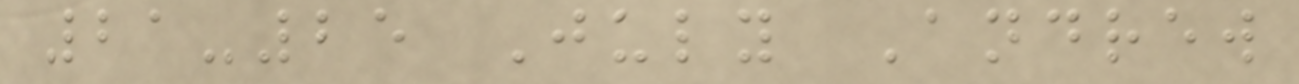21-25 July Andrew
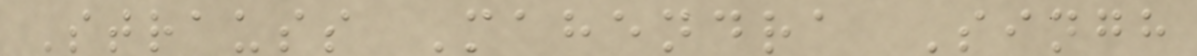Strauss Mahendra Singh
